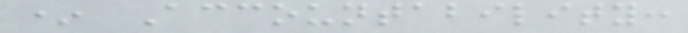* Accountability:
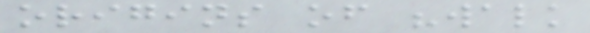origins of "walk
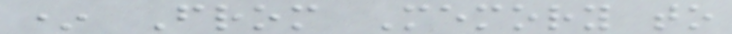* From Memory to
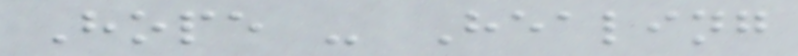Hope - Healing
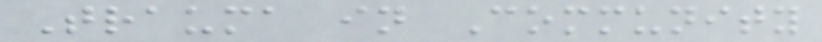Trauma in Community
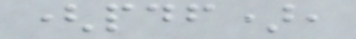(pdf),
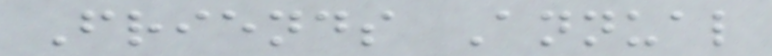Friends Annual
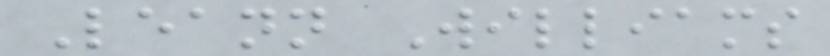Leann Williams
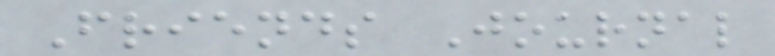Friends Journal
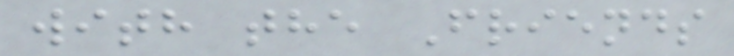with the Friends
